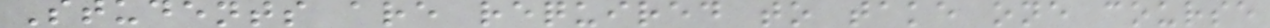Students are required to take one course
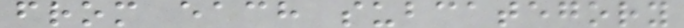from each subcategory
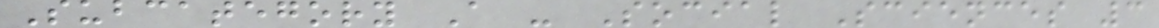Subcategory A - Social Sciences 3
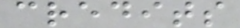credits
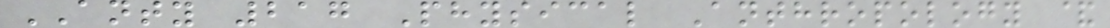ANTY 217 Physical Anthropology &
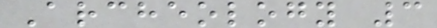Archeology 3
